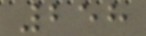258
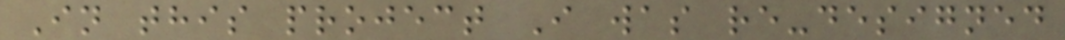In this project I was re-designed
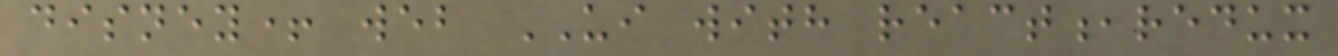disney+ web UI with react,redux
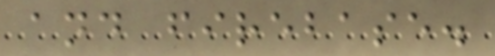and firebase.
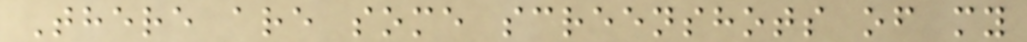There are some screenshots of my
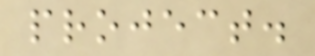project.
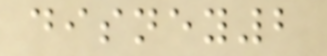disney2
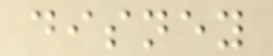disney
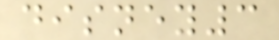disney3
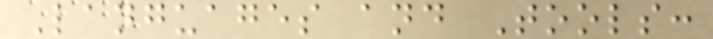Languages and Tools:
